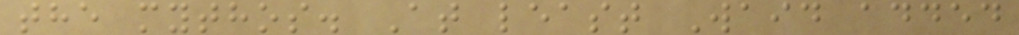the mythos. At least Waid added
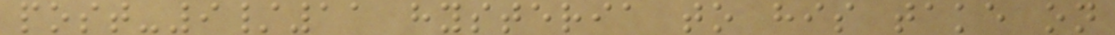post-9/11 hysteria to his take on
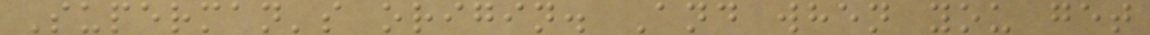Superman's origin. And when you get
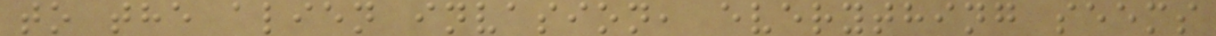to the alien invasion, everything seems
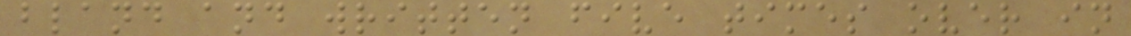bland and written five times over in
